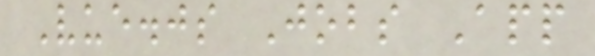Vue.js Jobs App
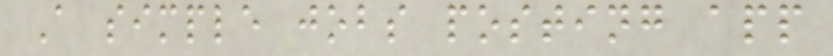A simple jobs posting app
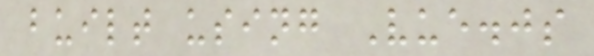built using Vue.js
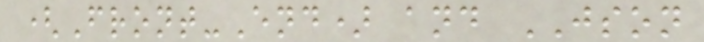(Front-End) and JSON
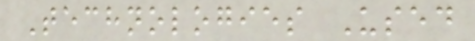Technologies Used
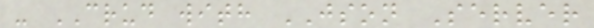- CRUD with JSON Server
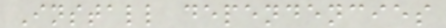Install dependencies
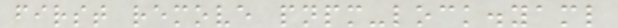first remove pnpm-lock.yaml
